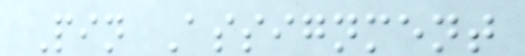Pin Assignment
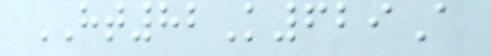HT82K629A
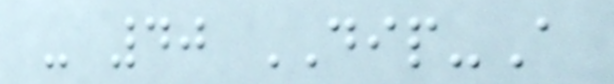- 40 DIP-A
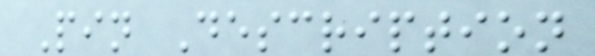Pin Description
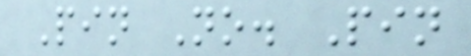Pin No. Pin
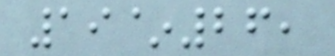19~26,
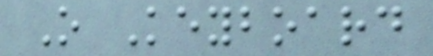O Keyboard
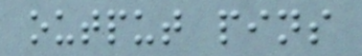output pins
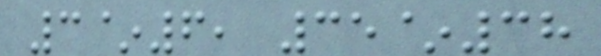3~6, 35~38
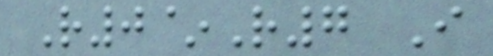R0~R7 I
